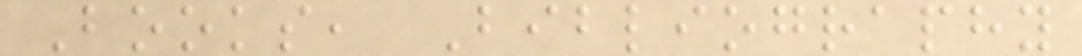Books, Bibliography
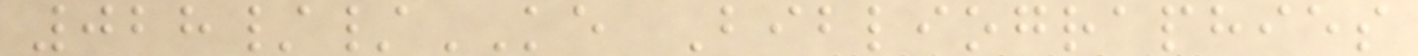028//KE Bibliographies
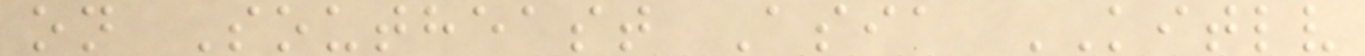on Southeast Asia KITLV
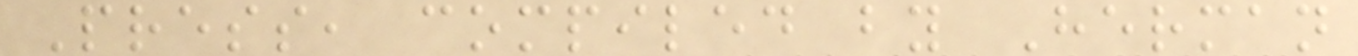Press, compiled by Herman
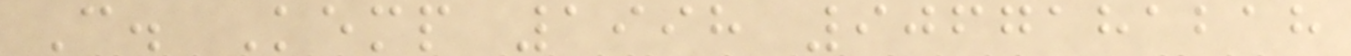C. Kemp 1998 9067181218
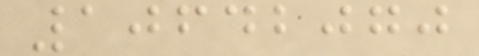10642070
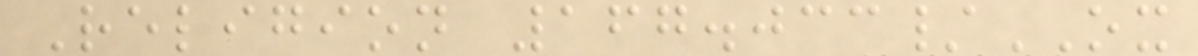Religion 167.033/OX
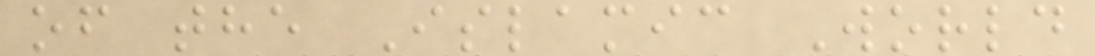of the Islamic World
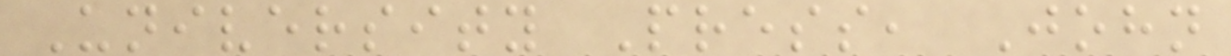University Press, John
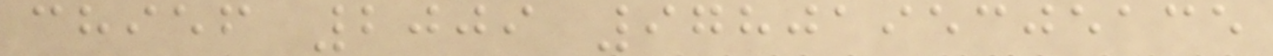chief 2009 9780195305135
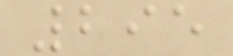295
